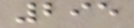295
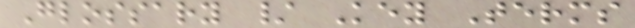Glossary / Key Terms
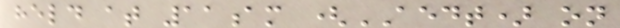held at 11am (AEDT) on
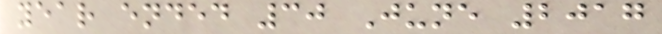year ended 30 June 2017
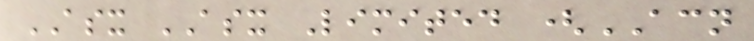ASX ASX Limited (ACN
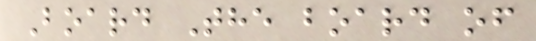Board The board of
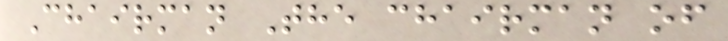Chairman The chairman of
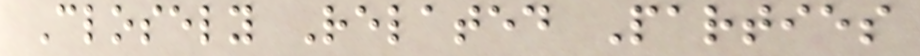Closely Related Parties
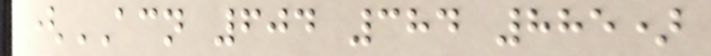(ACN 604 384 885)
